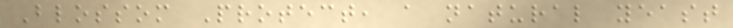Blossom Protect, a natural yeast
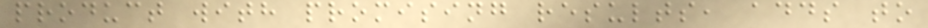product with promising results, adds to
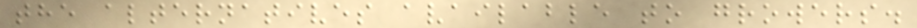the alternatives available to growers.
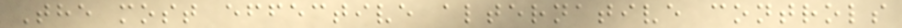The most effective alternative controls
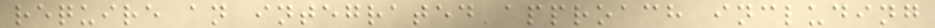require an integrated approach including
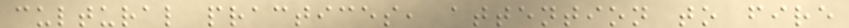cultural practices, attention to fire
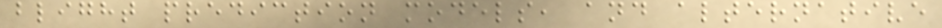blight prediction models, and alternative
